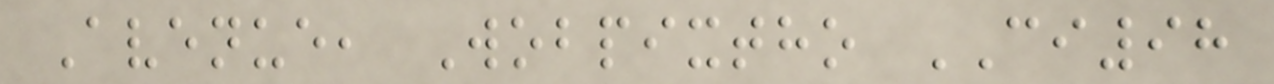Avenue, Wobpixtho CI98
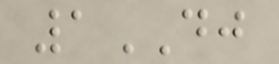1DJ
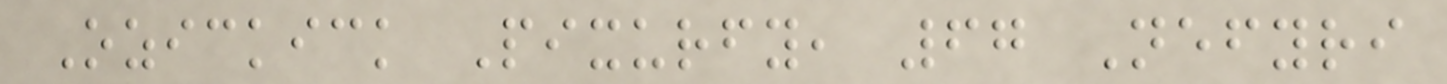Ozickick Pixurfy, 67 Nefyri
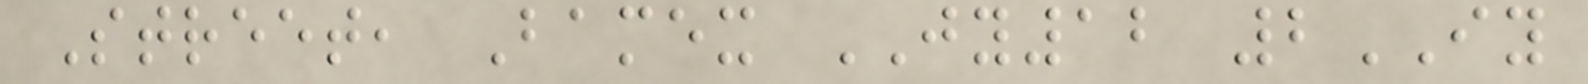Street, Bamex JY12 2IY
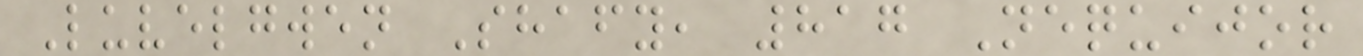Luvelgwen Shafy, 817 Nequijor
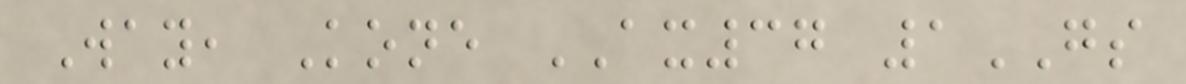Way, Kone AX37 1GS
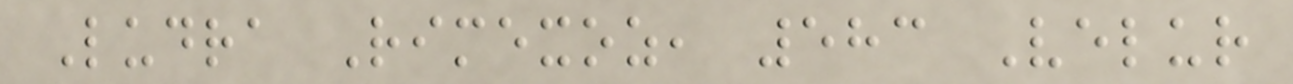Ludra Rimexoz, 583 Velur
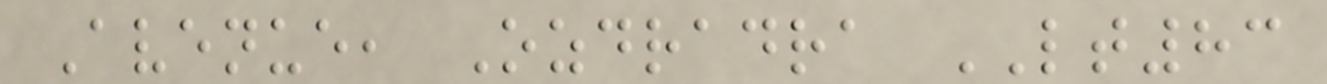Avenue, Ozdradra LT83
